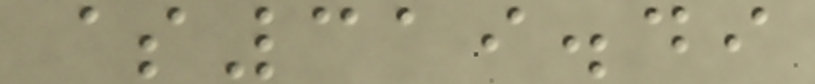$319.49
